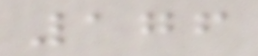176
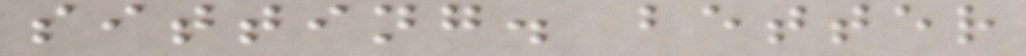sitting. better
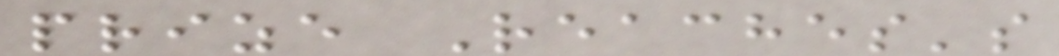prize Reaches's
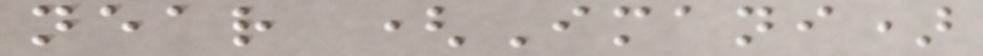near (Imani)
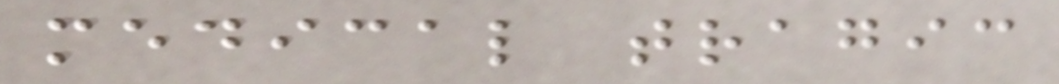medical tragic
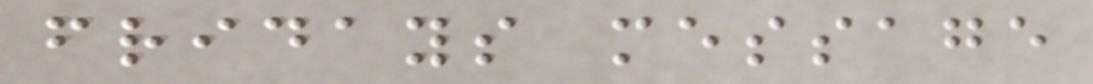fridays message
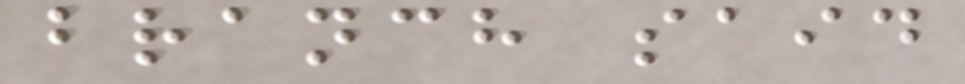branch said
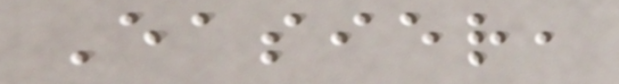Easier,
